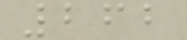262
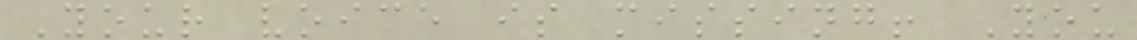Your voice is missing! You
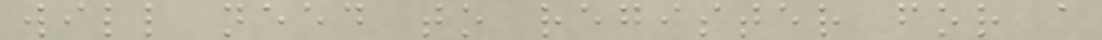will need to register for a
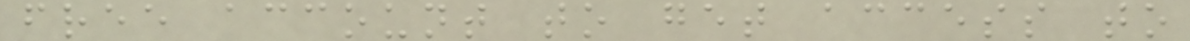free account to get access to
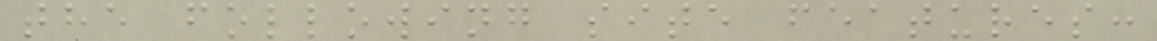the following site features:
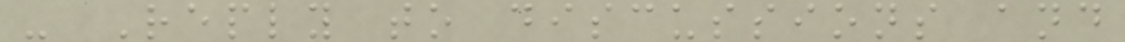- Reply to discussions and
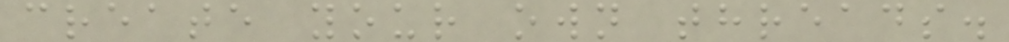create your own threads.
